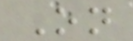On
